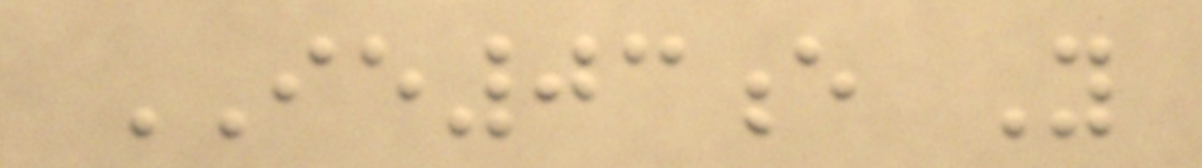IE03e Y
